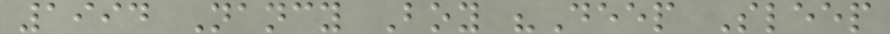1994 Nancy Boy "Deep Sleep
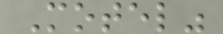Motel"
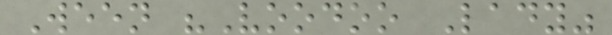Ween "Voodoo Lady"
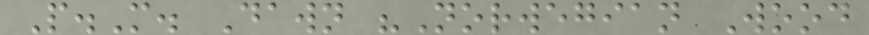P.M. Dawn "Norwegian Wood
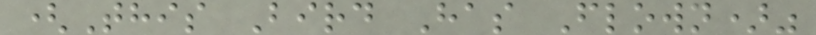(This Bird Has Flown)"
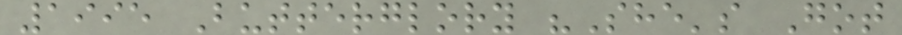1995 Butterglory "She's Got
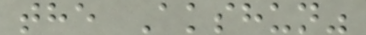the Akshun"
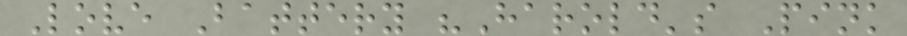Love Battery "Harold's Pink
